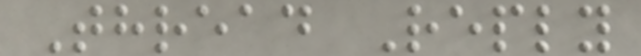Thread Reply
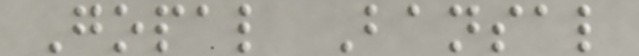Gopal Bansal
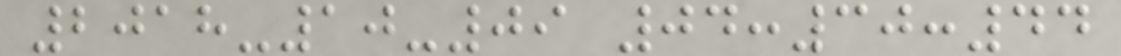2018-10-09 04:30:44
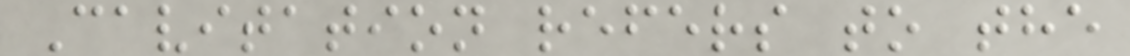Cavitation refers to the
